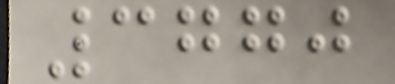3770
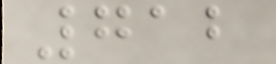712
